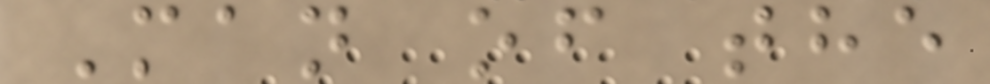Man of the
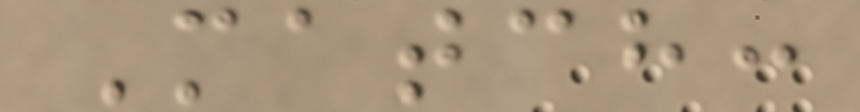Match:
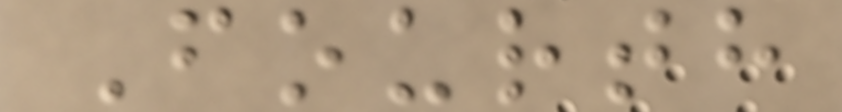Fourth
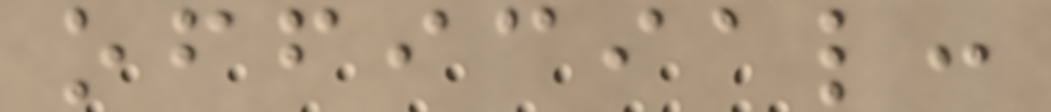official:
